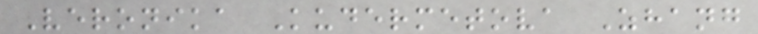Veronika Kudermetova Zhang
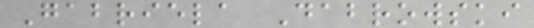Gabriela Dabrowski
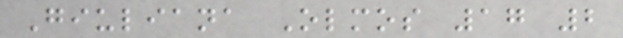Giuliana Olmos 17 2
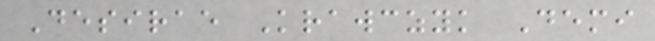Desirae Krawczyk Demi
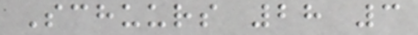Schuurs 28 3
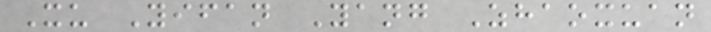Xu Yifan Yang Zhaoxuan
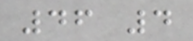46 4
